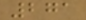271
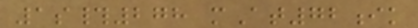1s#278 mAt72ik
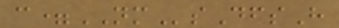c=NMsDfsH
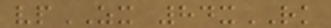vpZX 84xRK
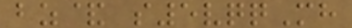bz& s5vqqMh
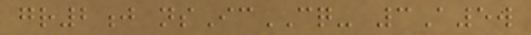gr2j nsIcCQ- 3A5w
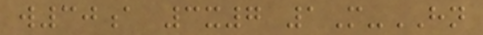w30a 3x7 1M-HN
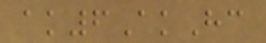ak6AkHc
